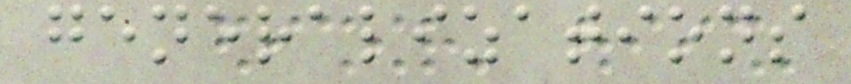generalizations
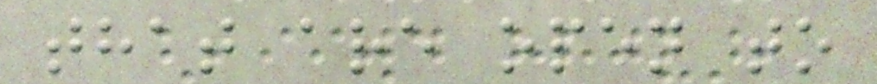that are open to
